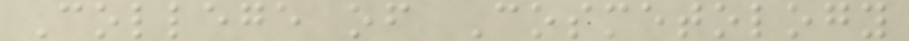College of Cosmetology
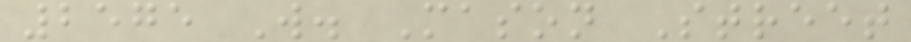2575 W. Mason Street
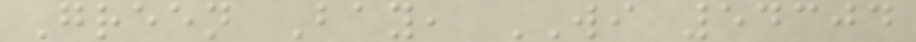Green Bay, WI 54304
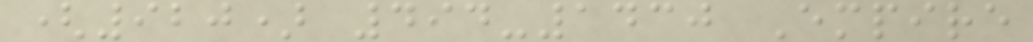(920) 494-1430 Empire
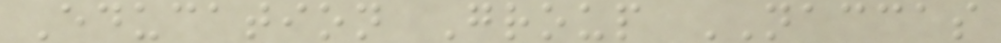Education Group NACCAS
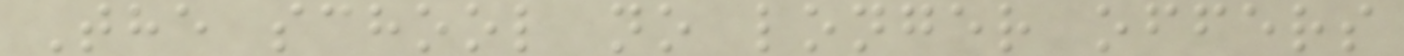The school no longer offers
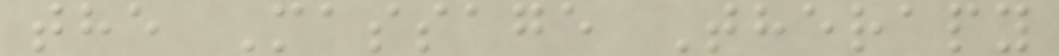the Massage Therapy
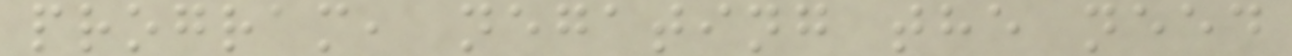program, negating the need
